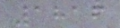1816
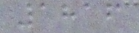1816
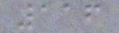116
